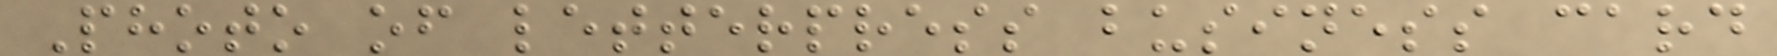Photo of letterpress business card
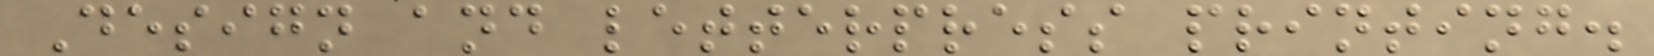Design and letterpress printing.
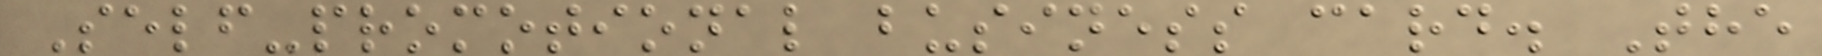Self-promotional business card. The
